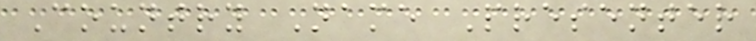Country Name Presenter
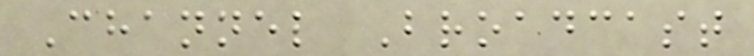Channel Broadcast
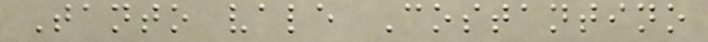Tanto vale Costantino
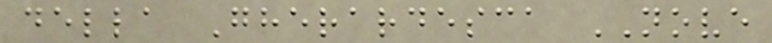della Gherardesca NOVE
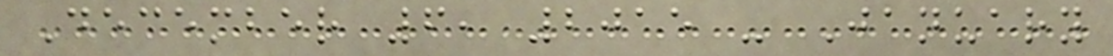December 6, 2015 - January
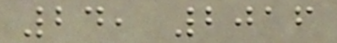24, 2016
